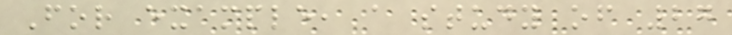For example, a study of 27
